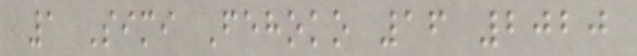1 Simi Fehoko 16 2020
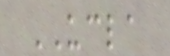UCLA
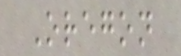Oregon
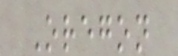Oregon
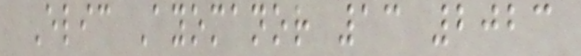Elic Ayomanor 13 2023
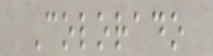Colorado
